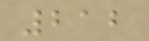212
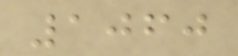1060
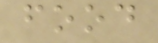food
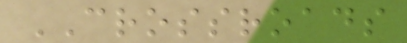CROSSROADS
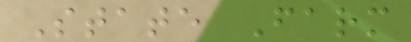State Farm
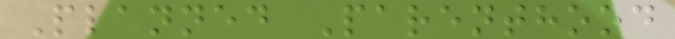Planned Parenthood
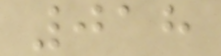018
